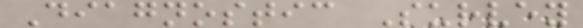Diagnostic Survey
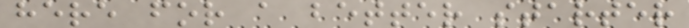here for a better starter
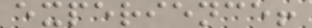experience!
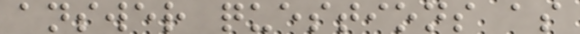answer questions as
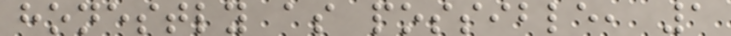honestly as possible, 1
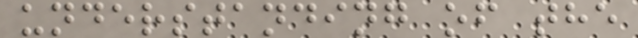understanding of the
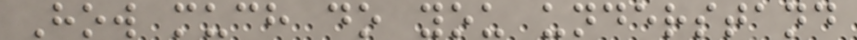How much do you understand
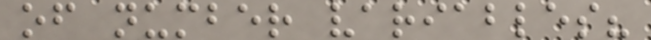of number variables?
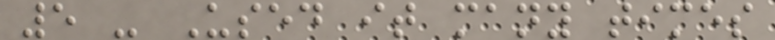5 - Used it many times
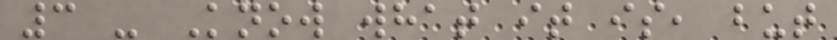3 - Know what it is, but
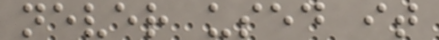never used it
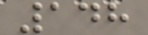148
